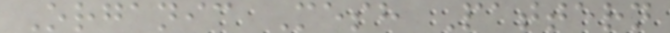Organic Mesh Pattern
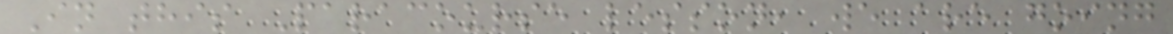In this Paracourse lesson, we are going
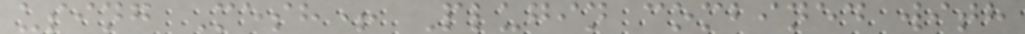using Mesh+ Plugin combined with
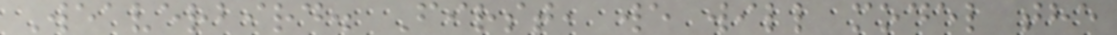Weaverbird. First, we will model the
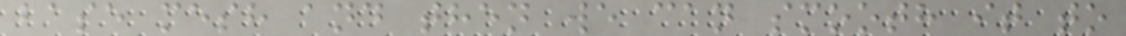base mesh and then we can smooth it to
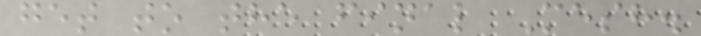get to the final Mesh.
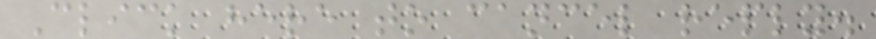Click here to cancel reply.
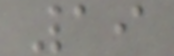19
